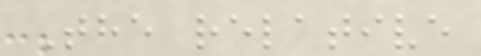The relative
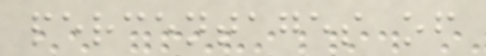percentages of
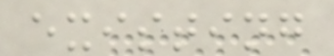existing
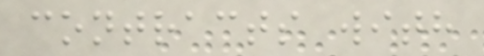contracts with
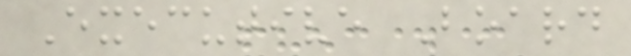Executive Board
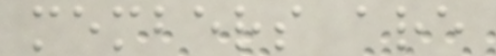members are
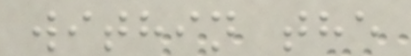within the
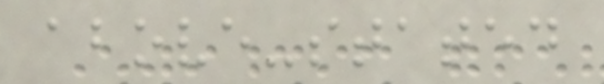above-stated
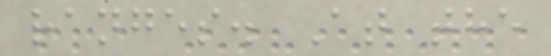ranges. At the
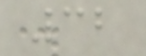32
